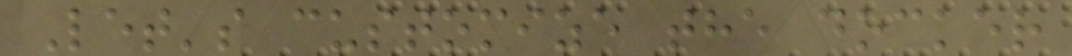Let's customize the docker
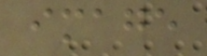image
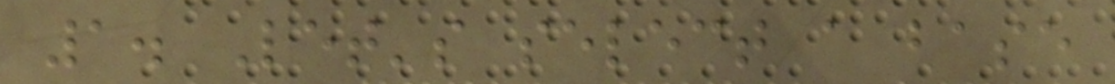1. Let's select a base
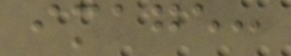image:
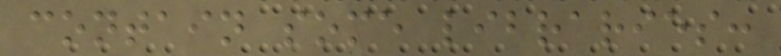contain some libraries:
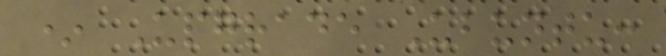* Upgrade Ubuntu:
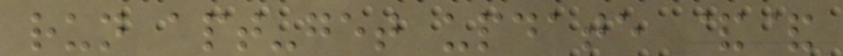run apt-get update &&
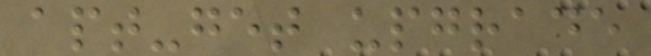apt-get upgrade
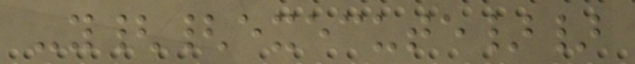-y{{execute}}
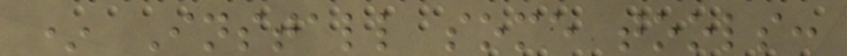* Install some tools:
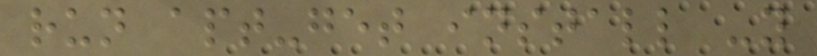run apt-get install -y
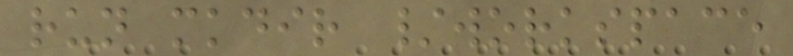run mkdir /workspace
